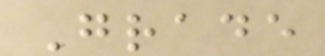Grade
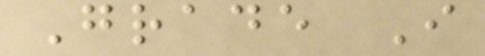Grade I
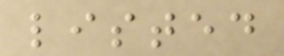listed
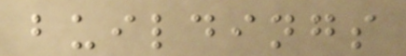buildings
